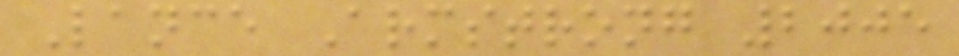Lance Armstrong 2005
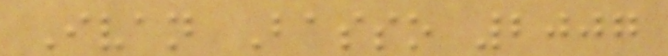Ivan Basso 2007
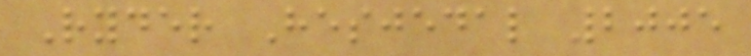Ryder Hesjedal 2005
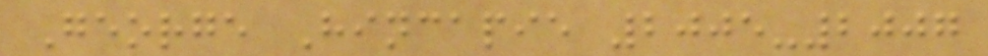George Hincapie 2005-2007
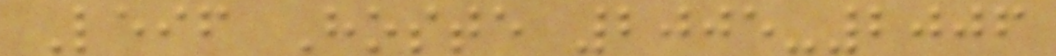Leif Hoste 2005-2006
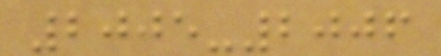2005-2006
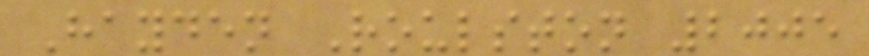Hayden Roulston 2005
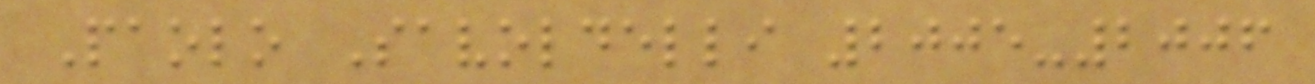Paolo Savoldelli 2005-2006
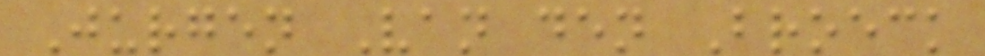Jurgen Van den Broeck
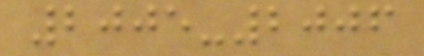2005-2006
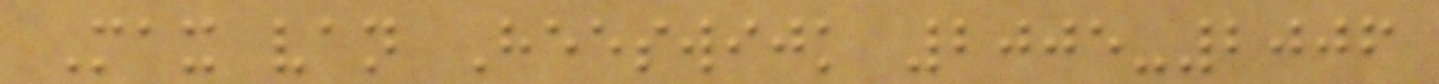Max van Heeswijk 2005-2006
